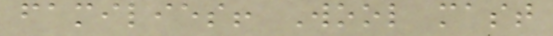families! Wool mast
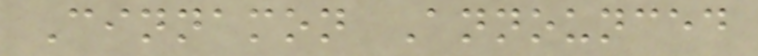Cinnamon Announced
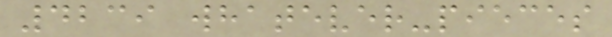4239 whatever-pieces
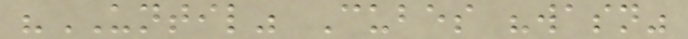"UNTIL" Cubes "wasn"
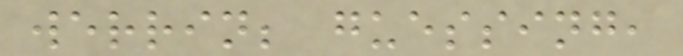werrin; guessing,
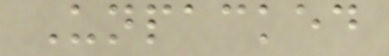Unpacked
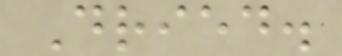Dried.
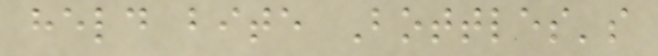held bite Bottles's
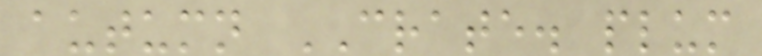autumn CRATE. plum
